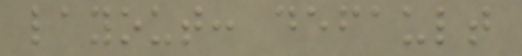layout: default
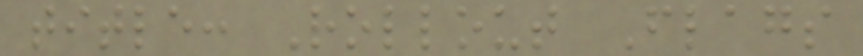title: Rollout Flags
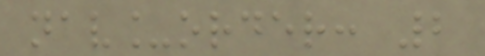nav_order: 2
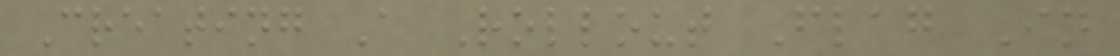Creating A Rollout Flag In
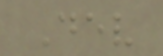Dev
